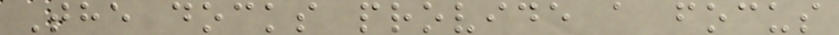The docks provide a focus
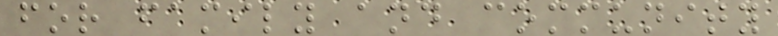for family and community
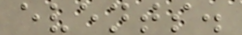events.
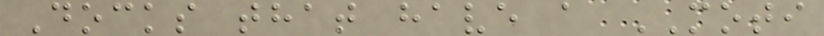Docks that have a MOTI
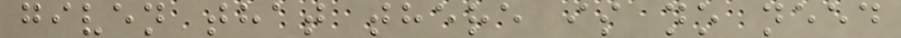given that there is no need
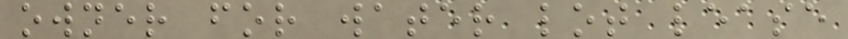owner for water lot lease
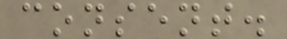consent.
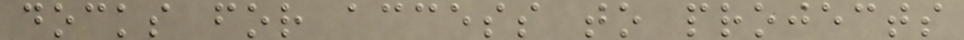docks for access to projects
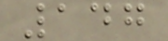147
